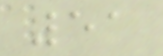51
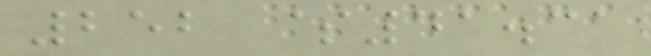252 $41.31
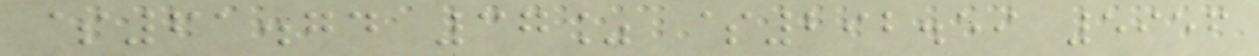$61.74 37% $292.59 5956
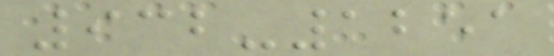932-1251
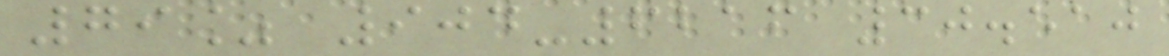79% 904-6216 30.510
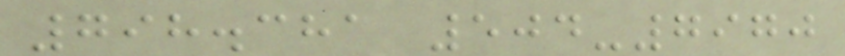798.381 504-7970
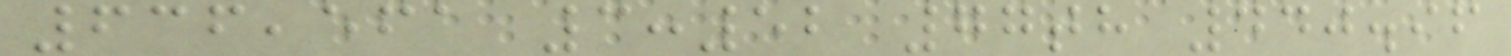636,561 3:52 77th 440.96
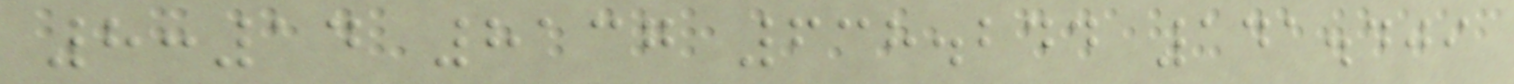8:14 8137 638.244 141.409
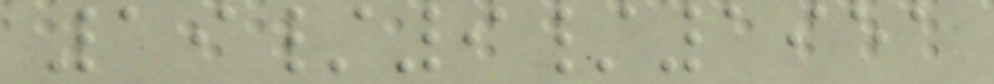19/9/1951
